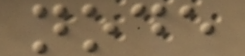node
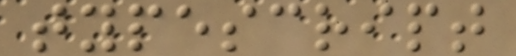typescript
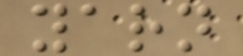yarn
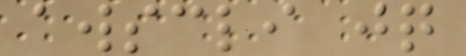awscli jq
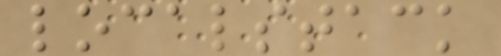localstack
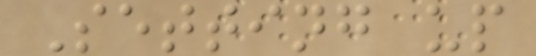Setting up
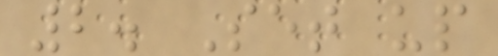2. Set up
